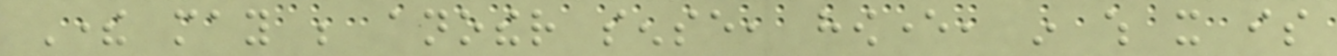There may be another sense, however, in which it is
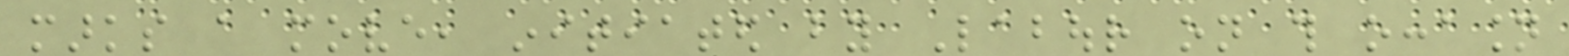marks a move, initiated by Labour on this occasion
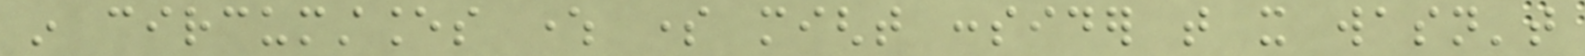in circumstances where some might consider that it wasn't
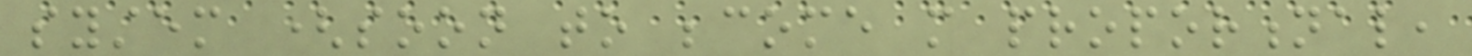system (soon to become more proportional,
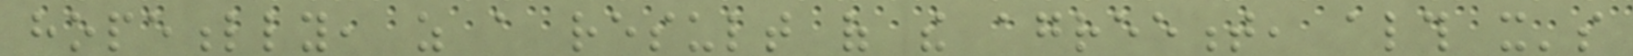hopefully, as a result of the agreement, although it's
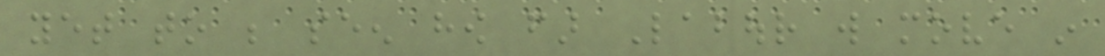yet to be seen how far Labour will move in
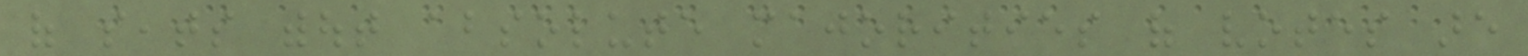of seats without absolute majorities of votes are
